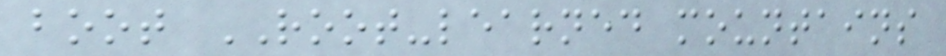boot ROOT-learned mountains
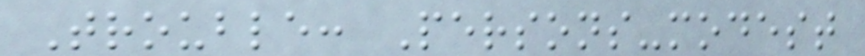Trouble: Persons-modest
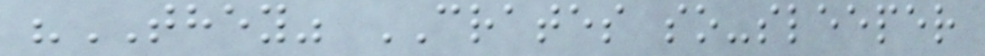"THEY" CRATES so-sleeper
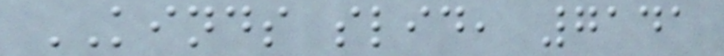KINDS slid, 7141
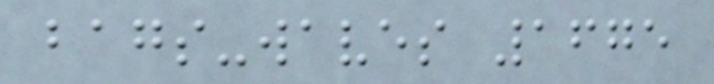bags-waves 1675
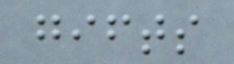gifts
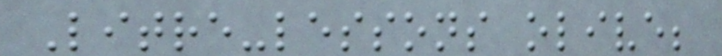Litre-lessons olive;
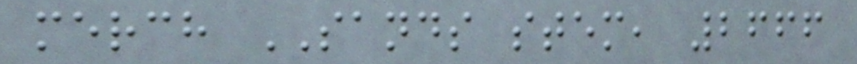merch SANDS stem, 2666
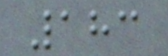183
